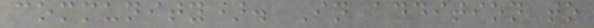community). In addition to
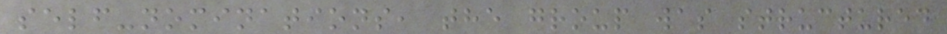self-nominations, the group was structured
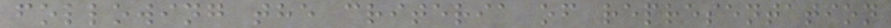following the criteria of representation
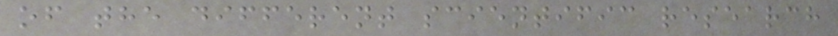of the different scientific research
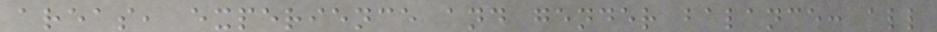areas, experience and gender balance: all
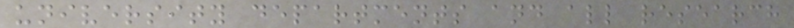university departments and all research
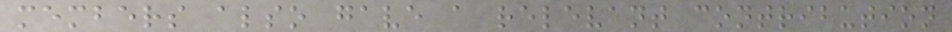members also gave a relevant contribution
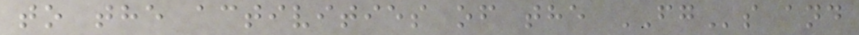to the activities of the FGs and
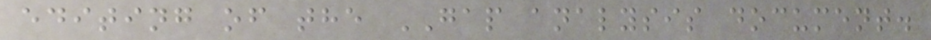editing of the GAP analysis document.
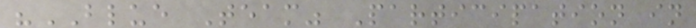"BLUE Team" Participation in
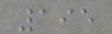195
